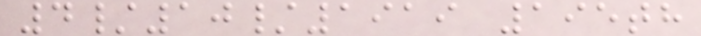4/10/1919 195th
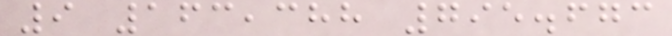9 163,388 795.673
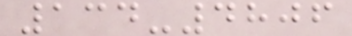134-4806
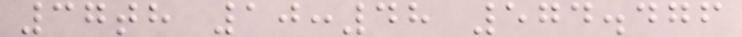37th 10:48 574.476
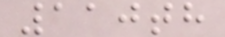110th
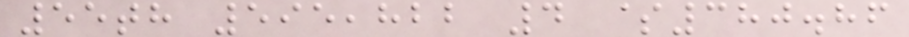55th 595,822 4 $380.86
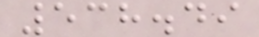538.49
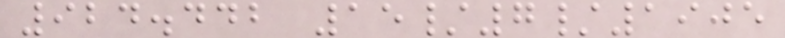924.442 15/7/1905
